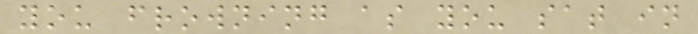you frowning as you sat in
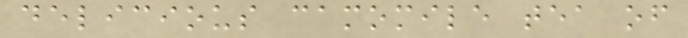delicious camomile tea of
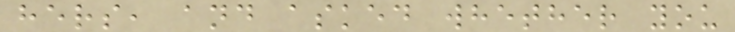hers, and asked whether you
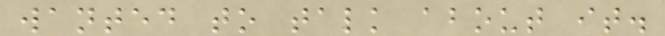wanted to talk about it.
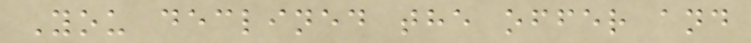You declined the offer and
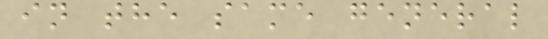in the same general
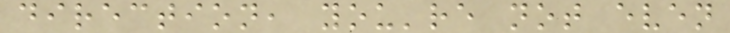direction, you're not even
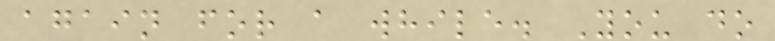again for a while. You do
